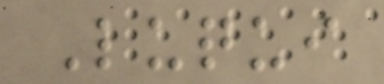Luqui
